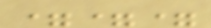===
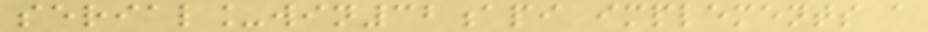serial_win32api implements a
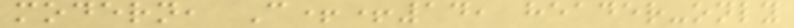modern, C++14, header-only
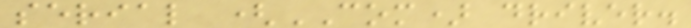serial (COM) driver.
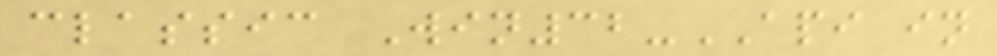classic Win32-API in
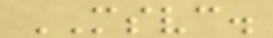MSVC.
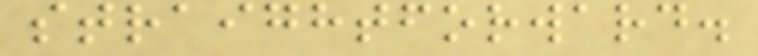straightforward.
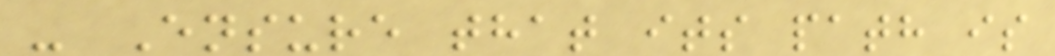- Ensure that its path is
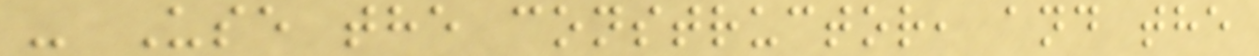- Use the constructor, and the
